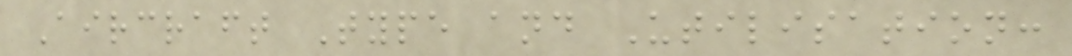Aircraft Type and Utilisation:
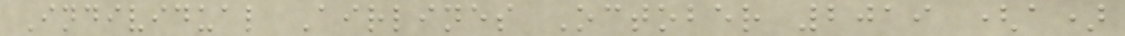Individual Airlines October 2019 (a)
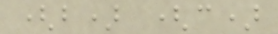(b) (c)
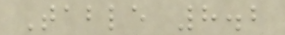Table 8.2
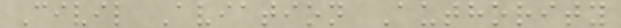Civil Aviation Authority
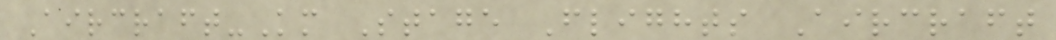Aircraft-Km Stage Flights Aircraft
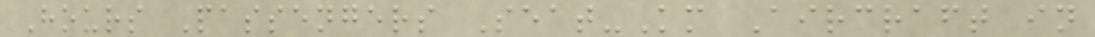Hours Passengers Seat-Km Aircraft in
